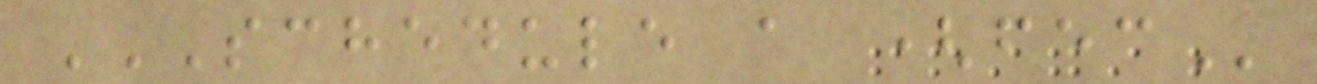SCHEDULE A (FEC
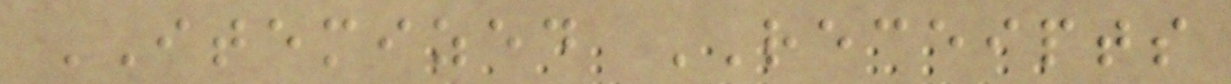ITEMIZED RECEIPTS
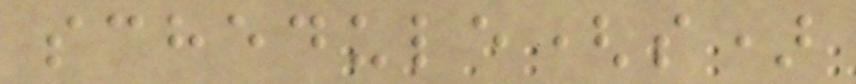schedule(s)
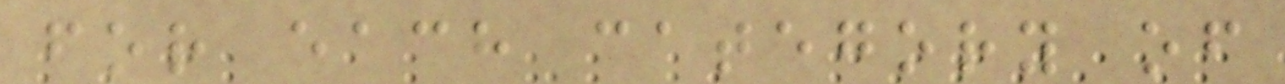for each category of
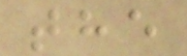the
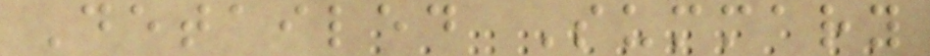Detailed Summary
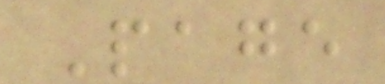Page
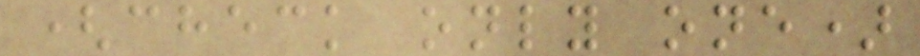(check only one)
